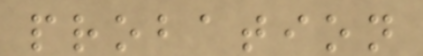probation
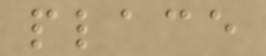place
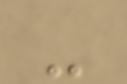-
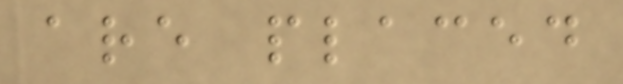are placed
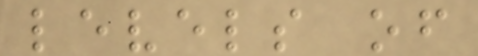levels of
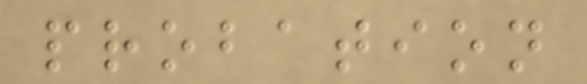probation
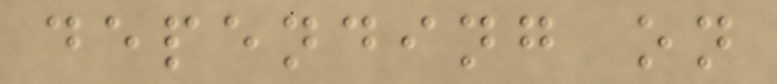depending on
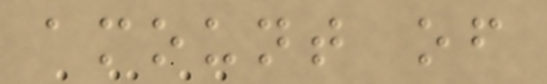amount of
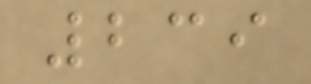239
